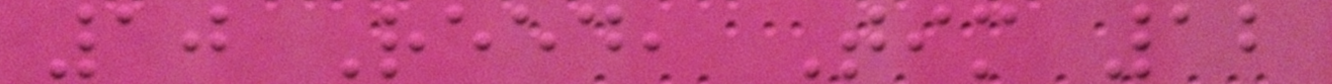10 Reed, Tim 12
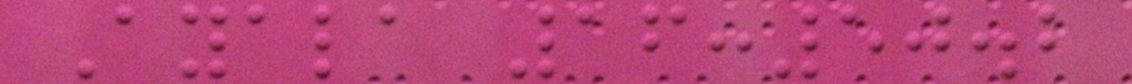Ayala 16:50.2
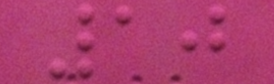10
